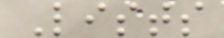Lists
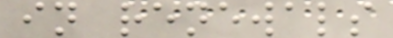in renewals
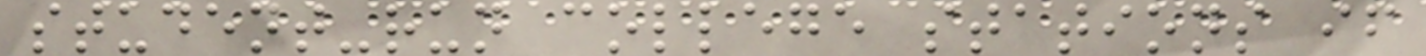student-run college stations if
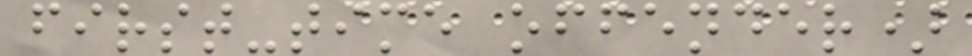first-time offender)
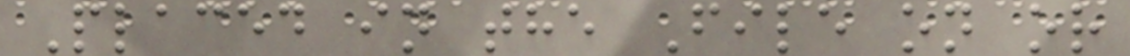Placed in the File on or
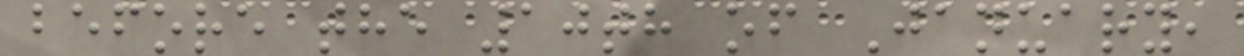before the 10th of January,
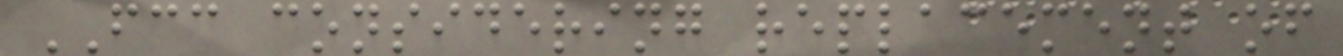FCC considering replacement of
